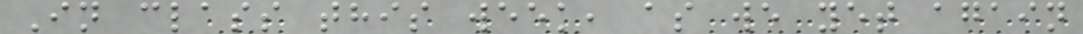In class this week, as we yet again
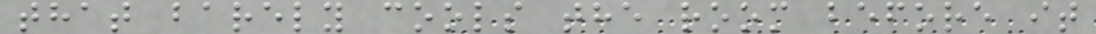that barely cools the room before it
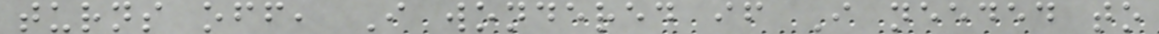turns off, I wondered if I needed to
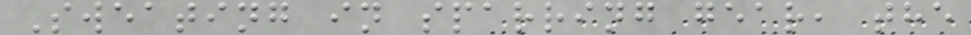Sweating in sparring gear, the
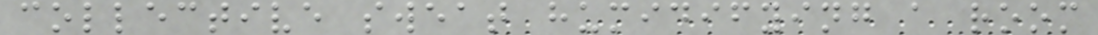collective sweat humidifying a room
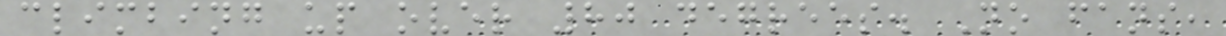climbing up over 80 degrees. No fans,
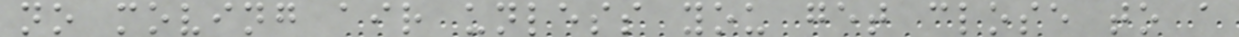no moving air unless you get close to a
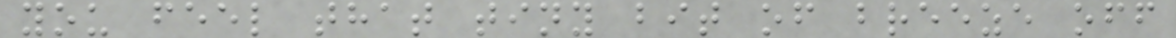you feel that tiny bit of breeze off
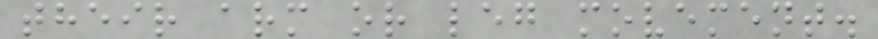their arm or leg movement.
